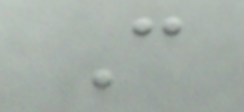C
